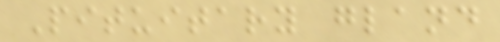Pituitary gland
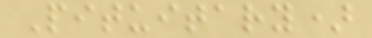Pituitary)
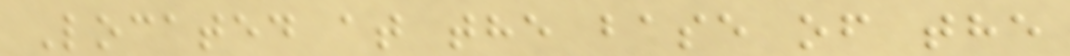Located at the base of the
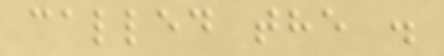called the .
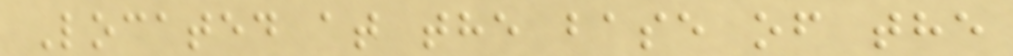Located at the base of the
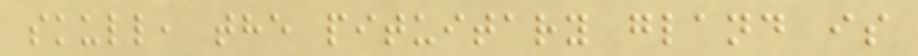skull, the pituitary gland is
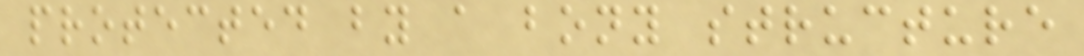protected by a bony structure
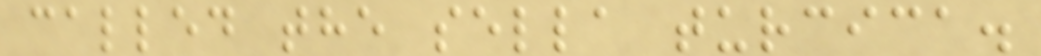called the sella turcica.
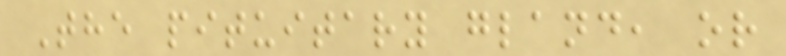The pituitary gland, or
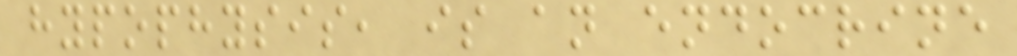hypophysis, is an endocrine
